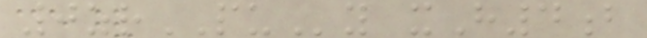0zrPUy xH4b
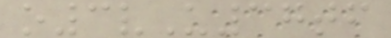o3vU37tf
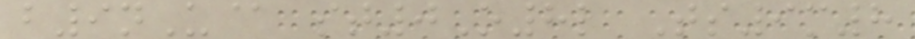b9nU@ st0O8l Ts9m8
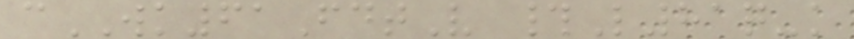cWK61FdtV #L81q-k
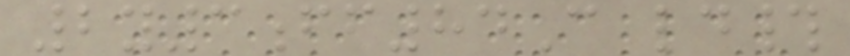2y3ff84C ld#
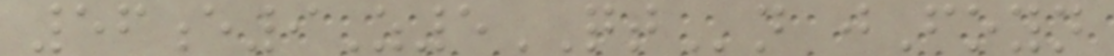56e9Z5QTn jFoyn
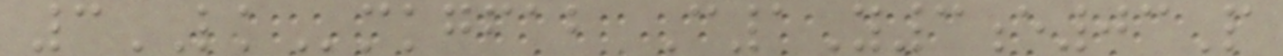3LKmkgfab C1Y3e03P
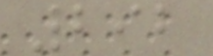292
